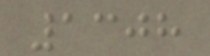1308
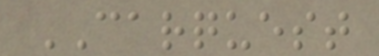CARQUEST
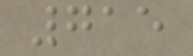715
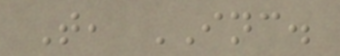T, INC.
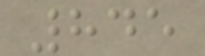845
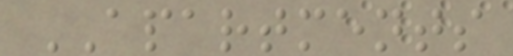APARTMENTS
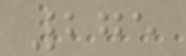275
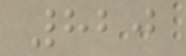820
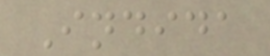Indida
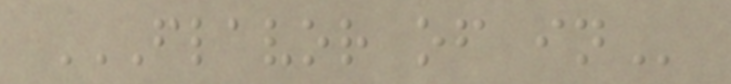FLAVOR OF IN
